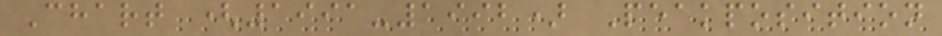Chart (1991-1992) Peakposition
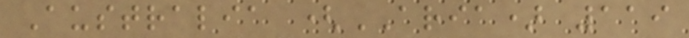Australia (ARIA) 119
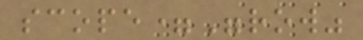scope="row"
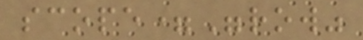scope="row"
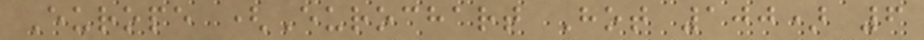Europe (Eurochart Hot 100) 6
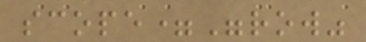scope="row"
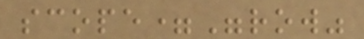scope="row"
